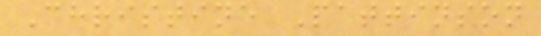Christine Pattinson
